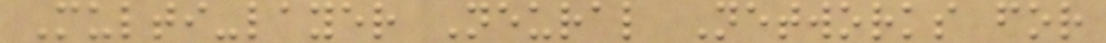Multi-layer Neural Networks for
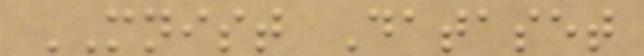MNIST Dataset
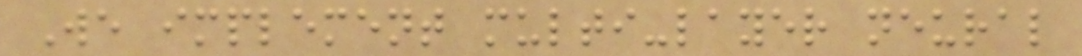We implement multi-layer neural
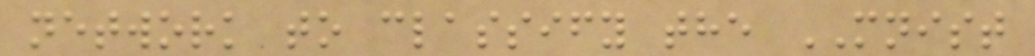network to classify the MNIST
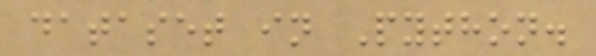dataset in Python.
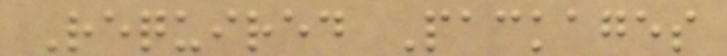Required Packages
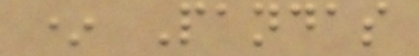* Pandas
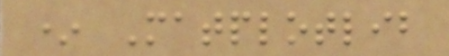* Matplotlib
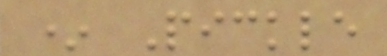* Pickle
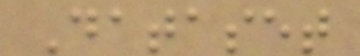Dataset
